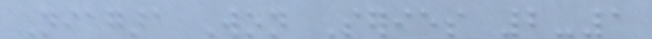Niagara Won Series 2-1
